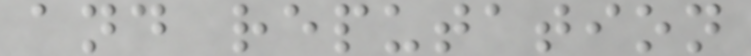and reputation
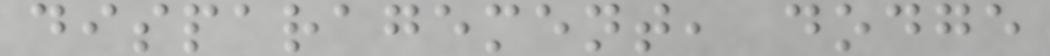disparagement, dodge
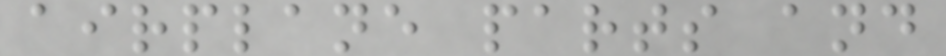airplane parts and
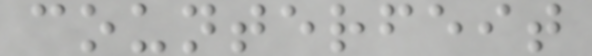counterfeit
